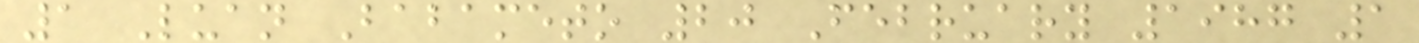1 Luan Babameto 20 February 1987 1
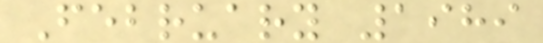February 1989
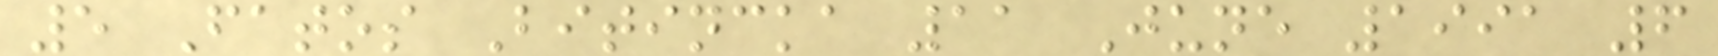5 Fatos Bitincka 11 June 1991 6
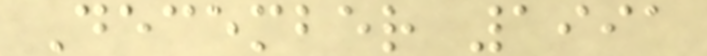December 1991
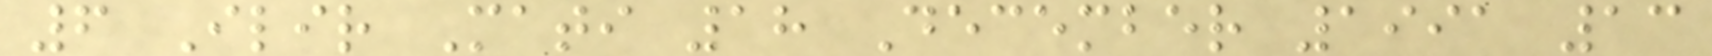6 Ilir Mati 18 December 1991 13
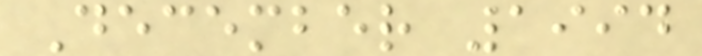December 1994
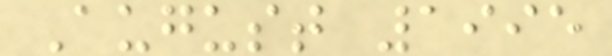August 1995
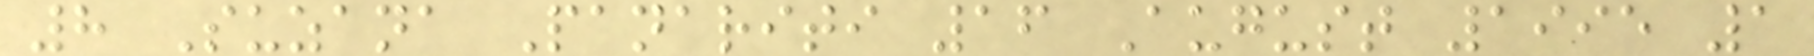8 Suzana Panariti 16 August 1995 1
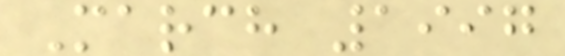March 1997
